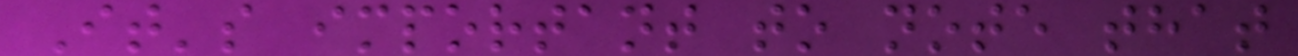It's important to note that
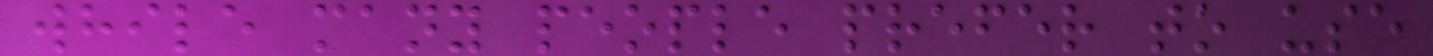while many people prefer to use
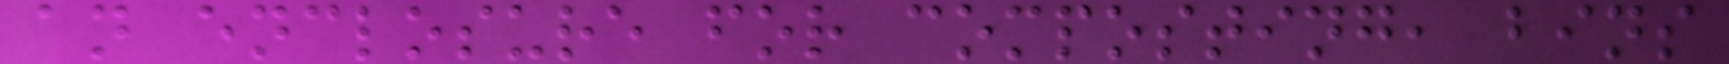an enclosure for composting, bins
